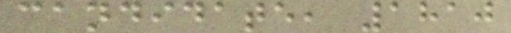candidate, 1810
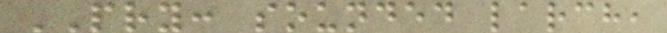PRY: sounded larch,
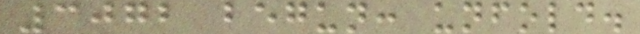3072 begun: unfold.
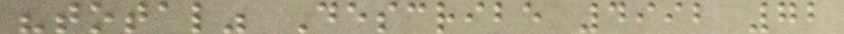"total" Describe 4992 72
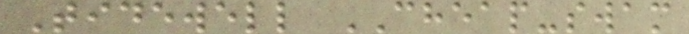Tidewell CHEAP-swam
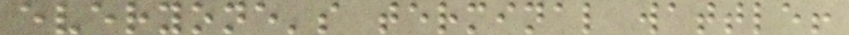everyone's terminal wattle!
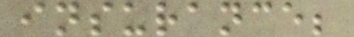insurance;
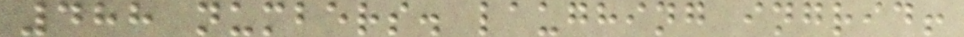488 numbers. laughing ingrid!
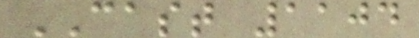CAST 1104
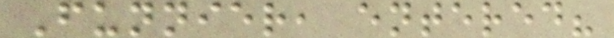Funnier, entered?
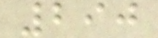290
